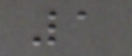1
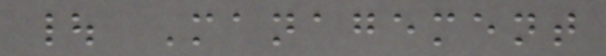| Management
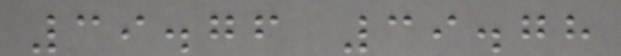39.76 39.78
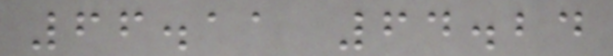66.11 64.24
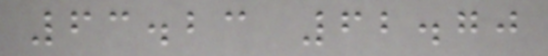63.23 62.70
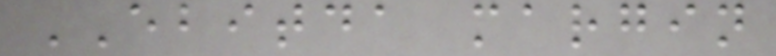EBITDA margin
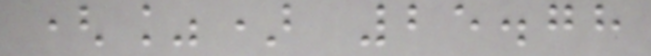(%) 25.78
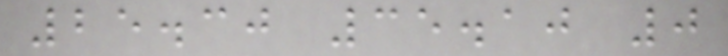25.30 35.10 0
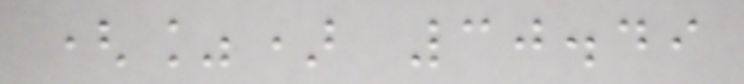(%) 30.49
